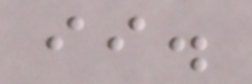ii.
